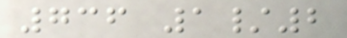736 1/2
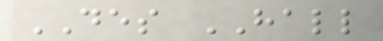DES HALL
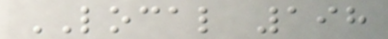LOCAL 198
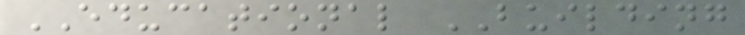EDUCATIONAL BUILDING
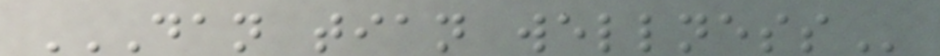DAN TIAN WELLNESS
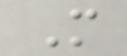M
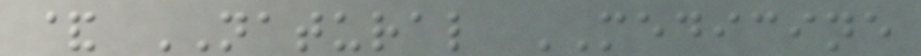& NATURAL MEDICINE
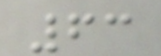63
